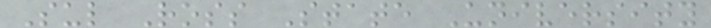Sul Ross State University
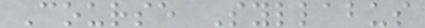Course Syllabus
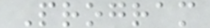Program
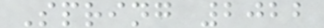Spring 2022
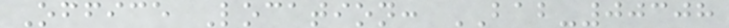Office Location: BAB-00308
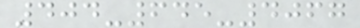404-645-4067
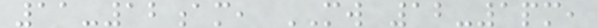11-12am, MW 12-1pm,
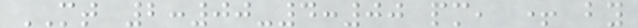MT 2:00-4:00 pm, + by
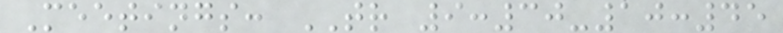Meetings: TR 9:30-10:45
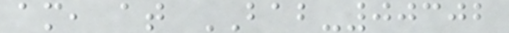am, at BAB-00302
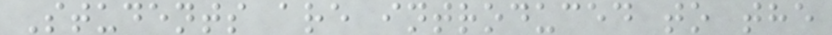Students are introduced to the
